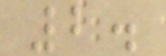2.
